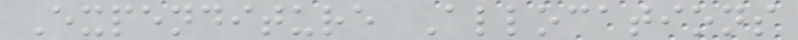Expenditure Allocations
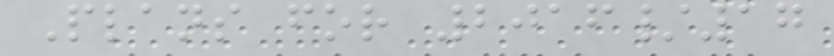Plans for 2016/17
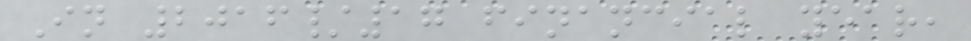In 2016/17 financial year,
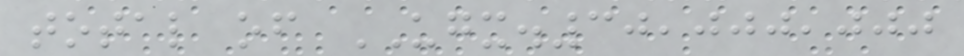total of UGX.30,000,000
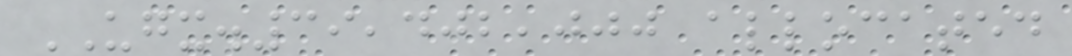UGX.39,402,000 allocated
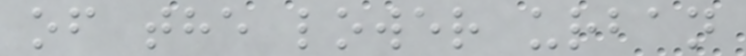of the lower urban
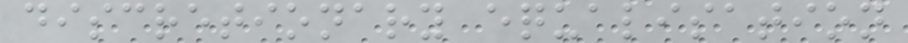discretionary equalisation
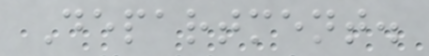Department.
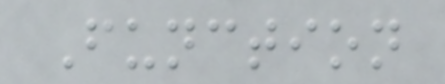Function
